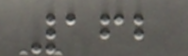162
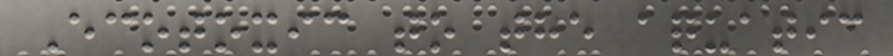Ecotoxic to the aquatic
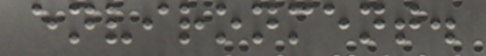environment.
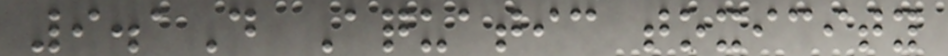9.1D Aquatic toxicity
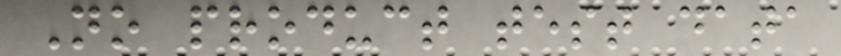No product test data
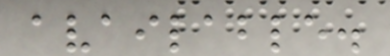available.
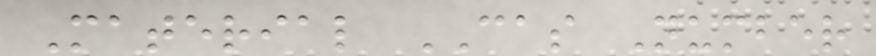Material CAS Number
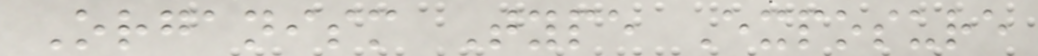Organism Type Exposure
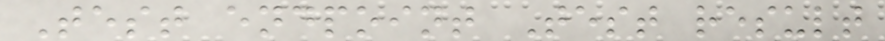Test endpoint Test result
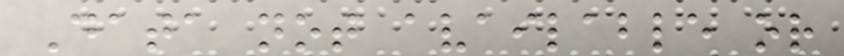Data not available or
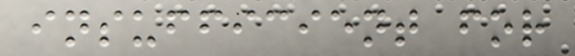insufficient for
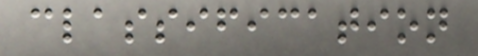classification
